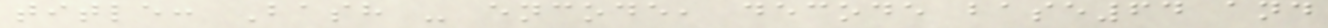title: Bash - encode, decode base64 and
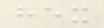hex
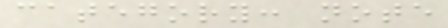category: note
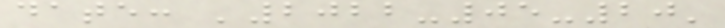date: '2022-05-20'
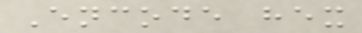Encode hex
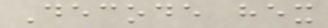Decode hex
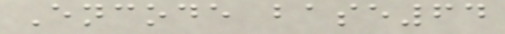Encode base64
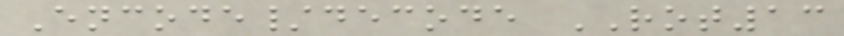Encode/decode ROT13
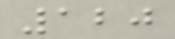120
